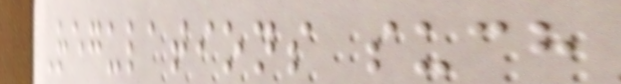Regulations such
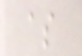as
